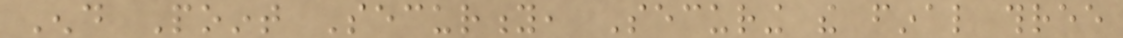End Point Security, Securing the final three
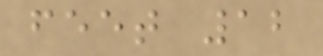feet 12
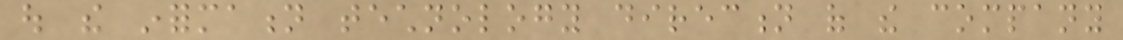out the information technology direction of the company
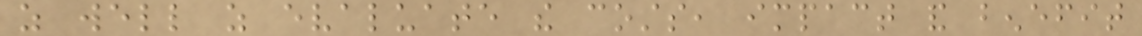as well as evaluate the costs, impact and benefit
